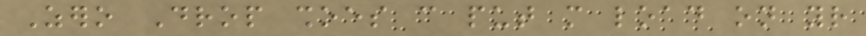Zero Drop shoes can put more load on your
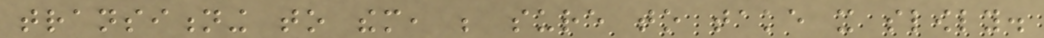transitioning to them, be sure to take it slowly.
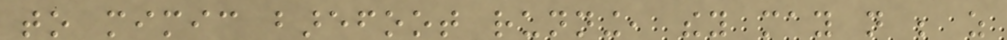to mimic barefoot running, they may not be as
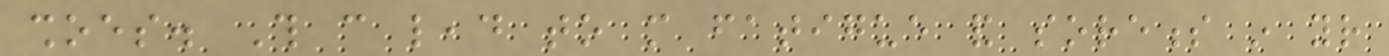shoes. This can lead to more fatigue and soreness in your
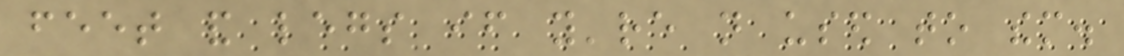feet and legs if you're not used to them.
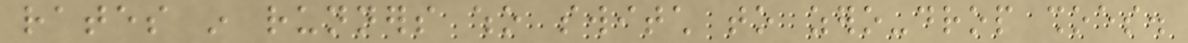rates in runners who switch to zero-drop shoes.
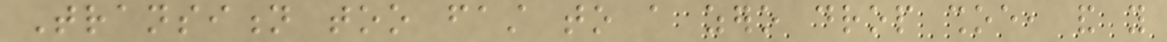Transition too fast to a zero drop shoe, and you
